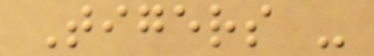Tigers -
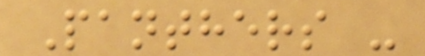Panthers -
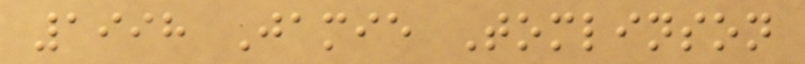1998 Jamie Tomlinson
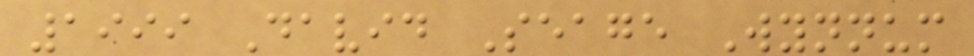1999 David Seage Wynnum
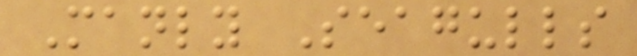Manly Seagulls
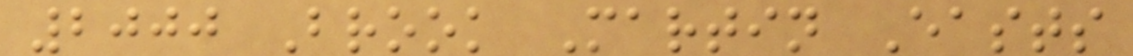2000 Brook Martin Easts
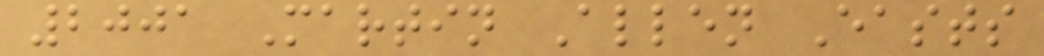2001 Martin Allen Easts
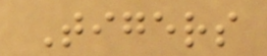Tigers
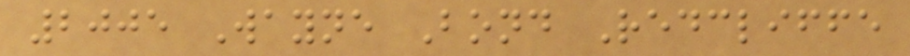2005 Wayne Bond Redcliffe
